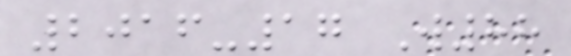2016-17 W88
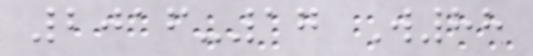2016-17 W88
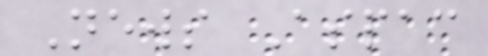News Aspac
